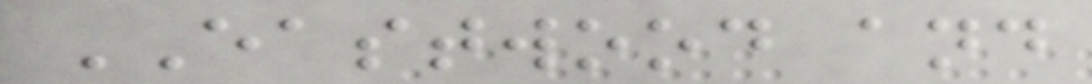EASTWOOD and
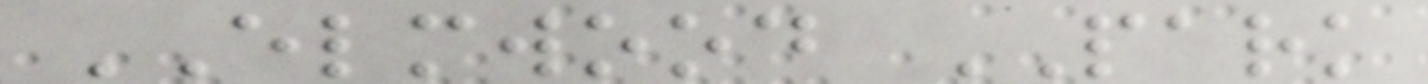ELMWOOD PARK
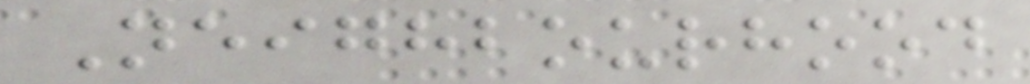Neighbourhood
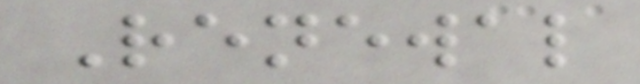Renewal
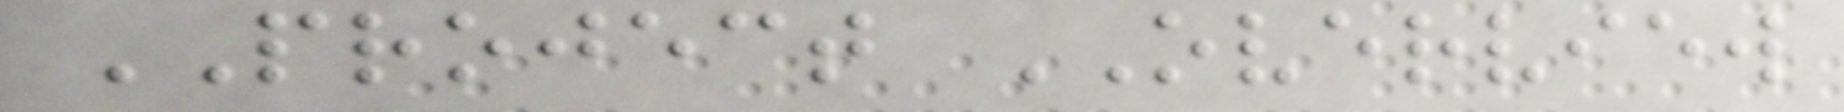PROJECT OVERVIEW
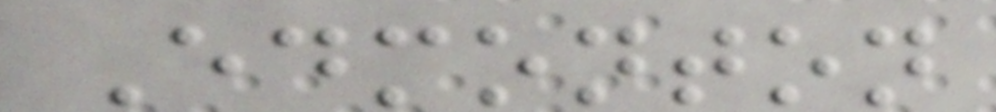Edmonton
